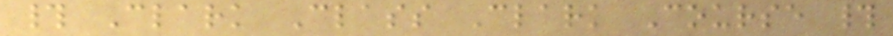# Clark Class Clark Course #
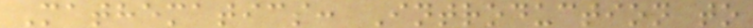Mathematics: Introduction to
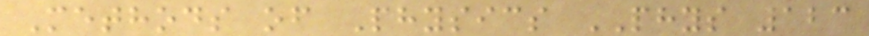Methods of Physics PHYS 123
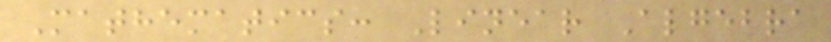Mathematics: Linear Algebra
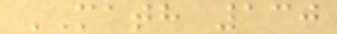MATH 130
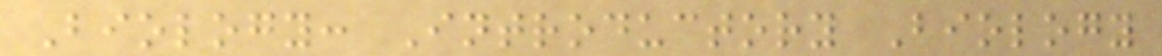Biology: Introductory Biology
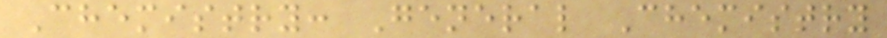Chemistry: General Chemistry
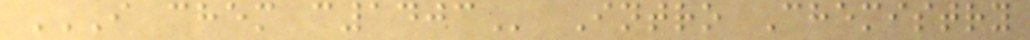I CHEM C1403 Intro Chemistry
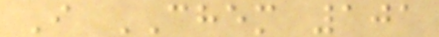I CHEM 101
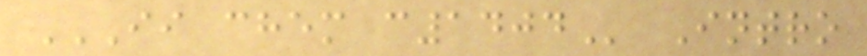II CHEM C1404 Intro
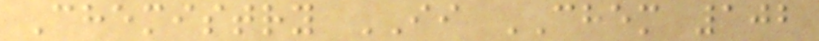Chemistry II CHEM 102
